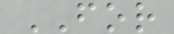FOR
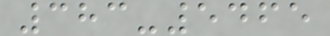383-5465
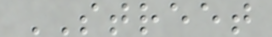STREET
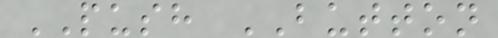PUSH BUTTON
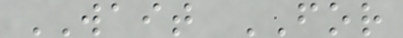WAIT FOR
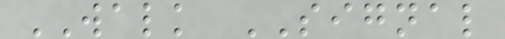WALK SIGNAL
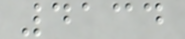4134
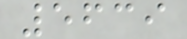5639
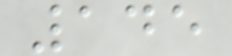145
